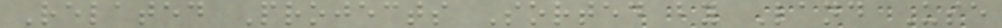Related Projects Sorted by Land Use
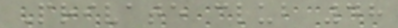Private club 48
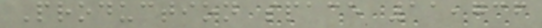Production space 11,736
